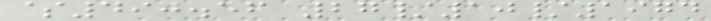$490.56 27/10/1974
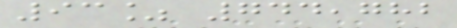93% 744,782
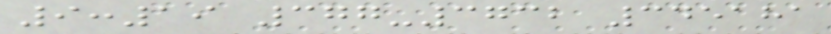9:19 377-3732 345181
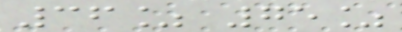36% 75%
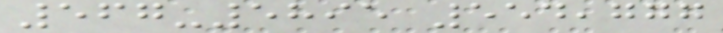567-5895 554,777
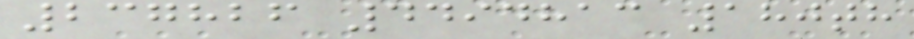237826 4494813 180th
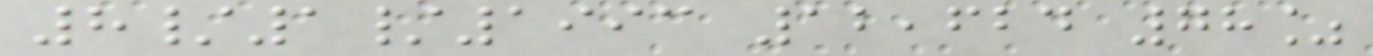8/1/1993 12,624 78%
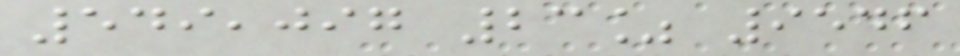549,097 23% 9546
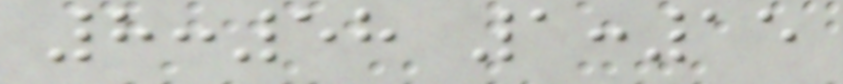8:58 1:15
